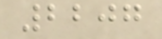2207
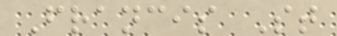Francis St
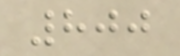800
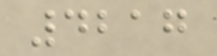4217
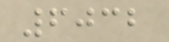6032
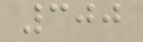300
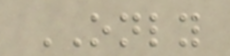ONLY
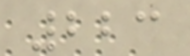223
